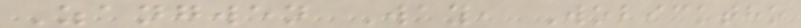Zangwen Way, Wobicktho
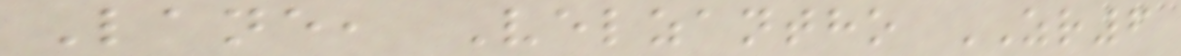Lane, Velzantho ZR6
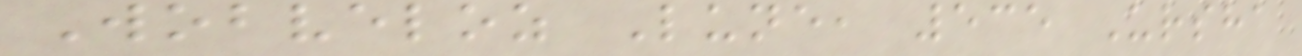Wobveloz Lune, 535 Ursha
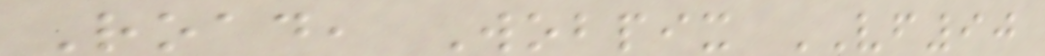Road, Wobpix VF90
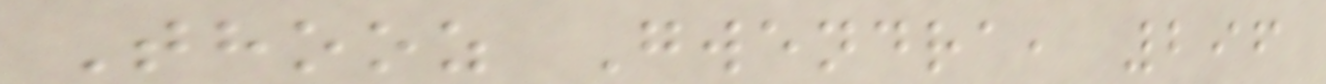Thooz Gwendra, 296
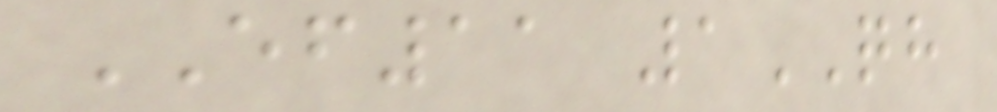EF11 1QH
